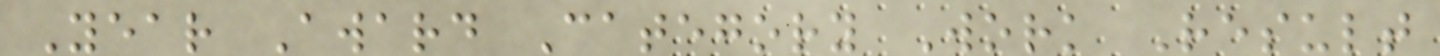Year Award Category Work Result
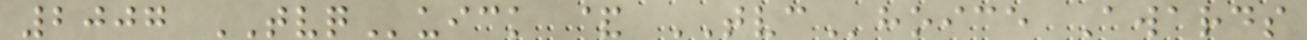2007 TVQuick & TVChoice Awards
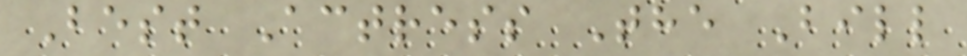Best Actress The Bill
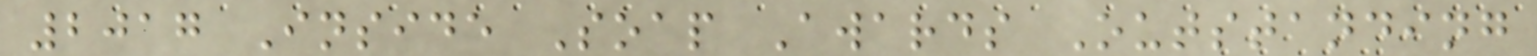2017 Inside Soap Awards Outstanding
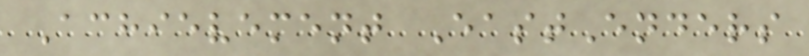Achievement EastEnders
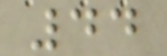44
